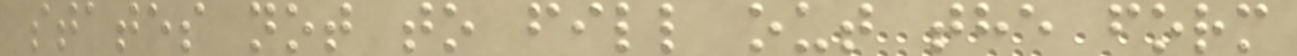states not to fill out the form
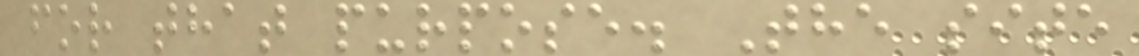for that purpose. The site
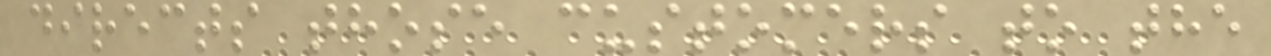directs those customers to the
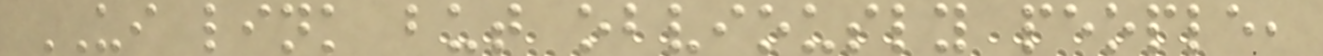UI link but obviously people,
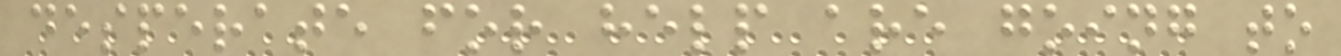desperate for help are going to
